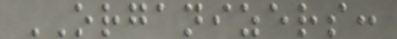ORGANIZERS:
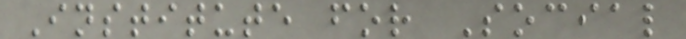Institute for Social
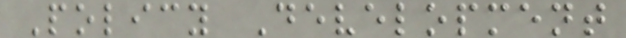Policy Development
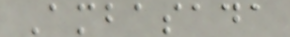Ambasada
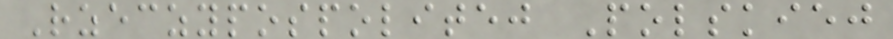Rzeczypospolitej Polskiej
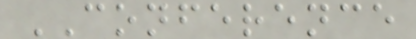CONFERENCE
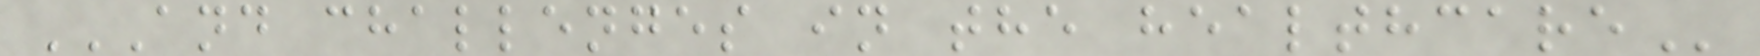AND CHALLENGES IN THE HEALTHCARE
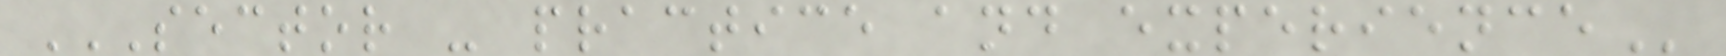SECTOR - PRACTICE AND EXPERIENCE
